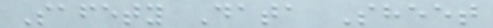Safety Data Sheet
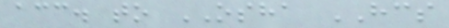acc. to OSHA HCS
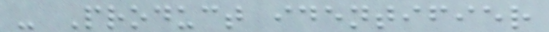- Product identifier
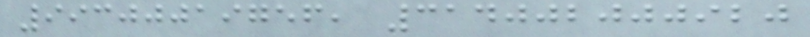99300019756, 314002000920
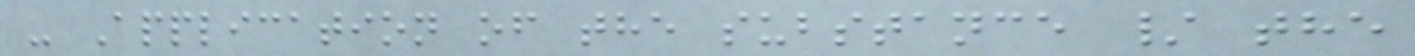- Application of the substance / the
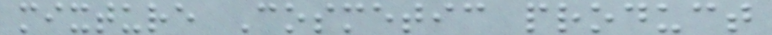mixture Cosmetic product
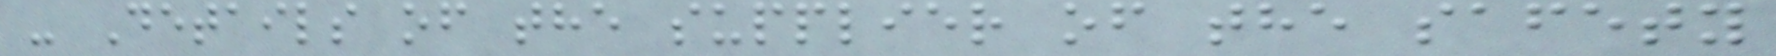- Details of the supplier of the safety
